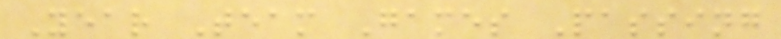Year Team Games Passing
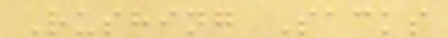Rushing Sacks
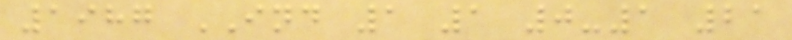1987 IND 1 1 0-1 21
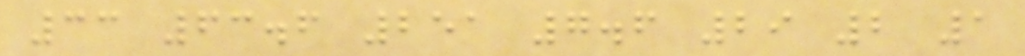33 63.6 251 7.6 29 2 1
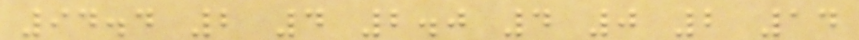94.4 2 4 2.0 4 0 2 14
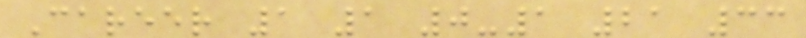Career 1 1 0-1 21 33
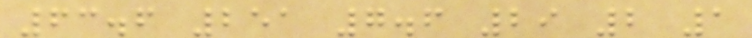63.6 251 7.6 29 2 1
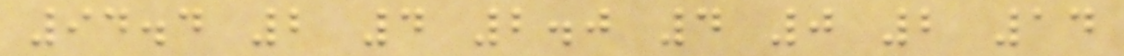94.4 2 4 2.0 4 0 2 14
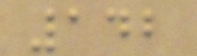142
